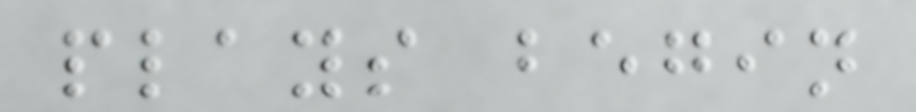plays begin
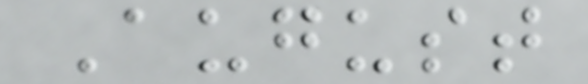August
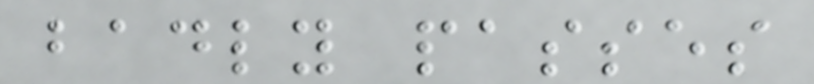badly passes
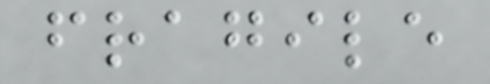fragile
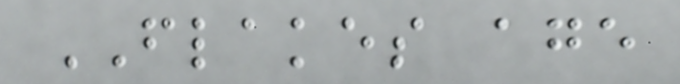FLAKES age
